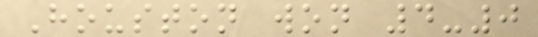Houston won 4-0
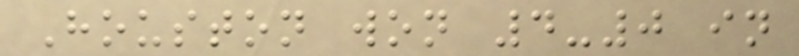Houston won 4-0 in
